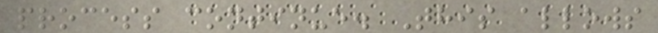process continue. This allows
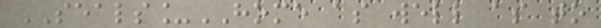SEALS_HOME as well as to
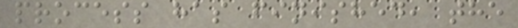process has finished, the
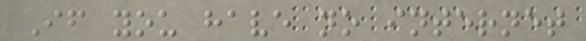If you have no internet
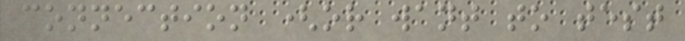connection (or want to test
